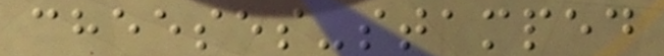cheeses-stamped
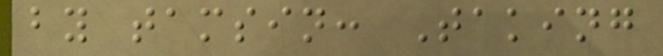by tamsin: Taking
